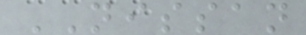NISSAN
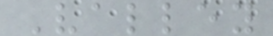Valley
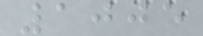1005
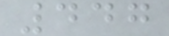447
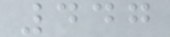447
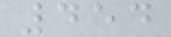454
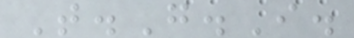T.G.I.
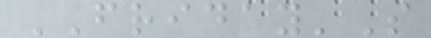FRIDAY'S
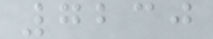7230
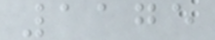1175
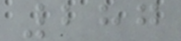287
